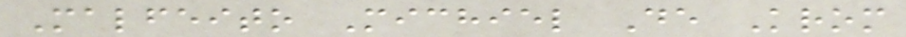Malfeito Michiel De Krom
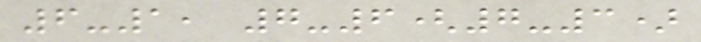6-1, 7-6(7-3)
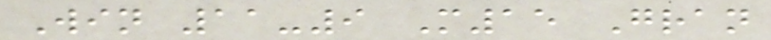Win 11-9 M15 Gran
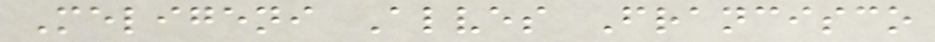Meligeni Alves Francisco
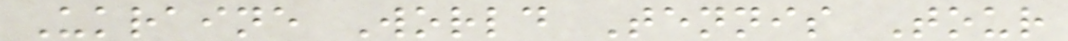Ukraine World Tennis Tour
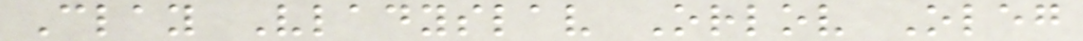Clay Vladyslav Orlov Oleg
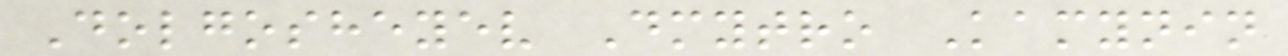Dolgosheyev Dmytro Kamynin
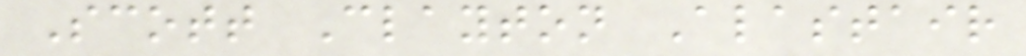Scott Clayton Alastair
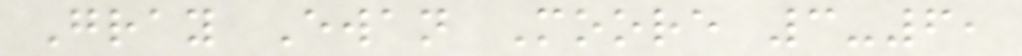Gray Ewan Moore 3-6,
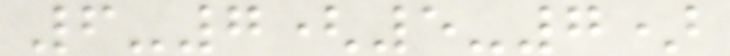6-7(5-7)
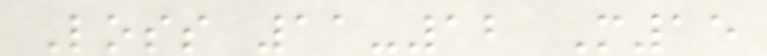Loss 11-12 M15
